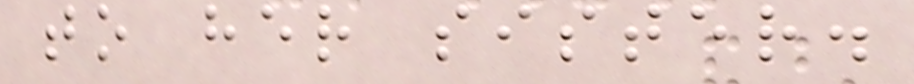to her sister.
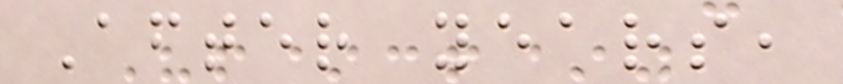After years,
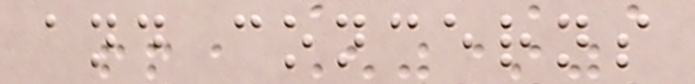and concerns
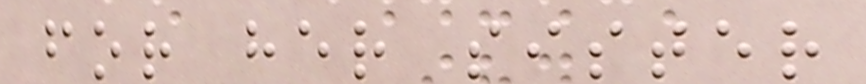for her sister
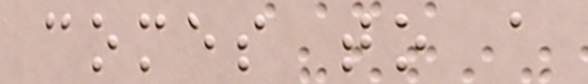comes to a
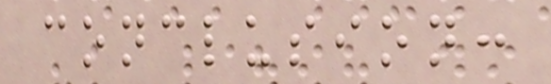conclusion:
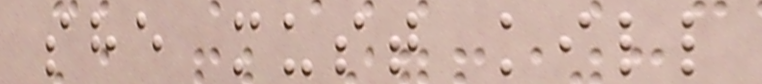she must kill
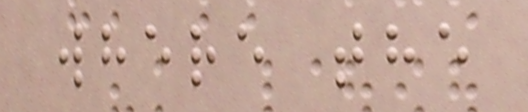where the
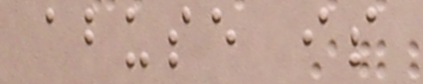abuse is
